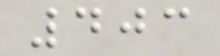403
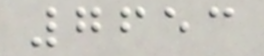7653
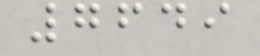7649
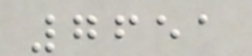7651
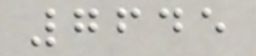7645
